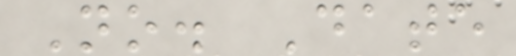No. Date
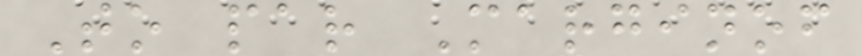To par Marginof
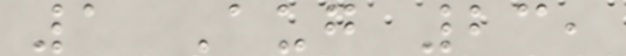1 Aug 23,
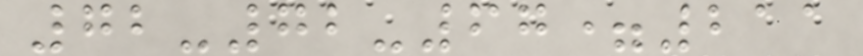72-72-67=211
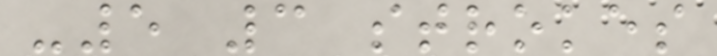-5 3 strokes
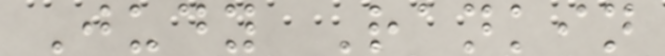Judy Rankin
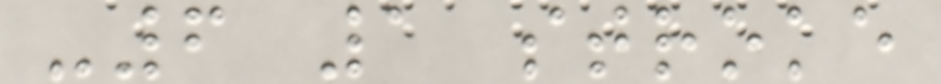-6 1 stroke
